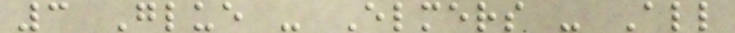3 Glue - Elmers - All
